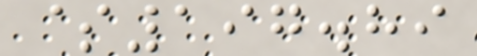$197.89
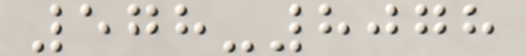578-8078
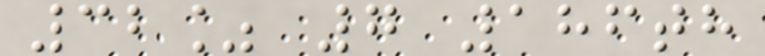32% 7 186th
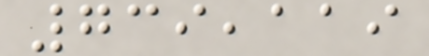739,119
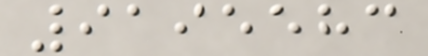9195583
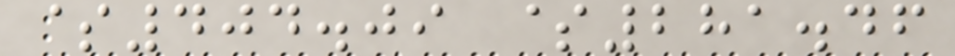$404.09 $281.46
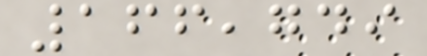166,749
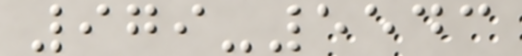979-5543
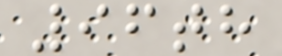96th
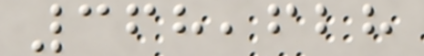368,628
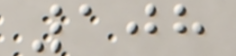108
